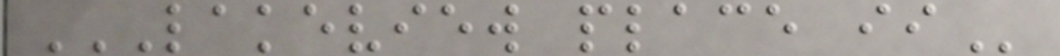LAKEVIEW PLACE II
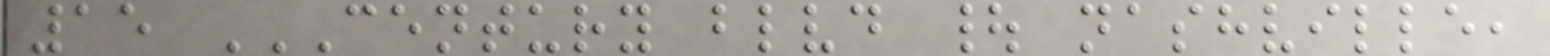15 CENTURY BLVD | NASHVILLE,
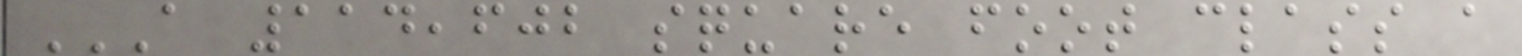A 114,602 SQUARE FOOT CLASS A
